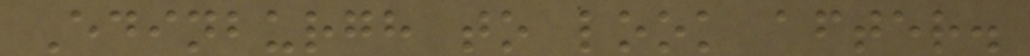Edinburgh to look after.
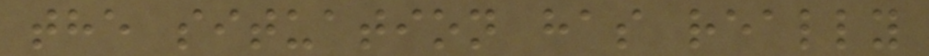the situation has really
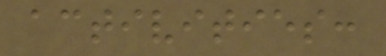activities:
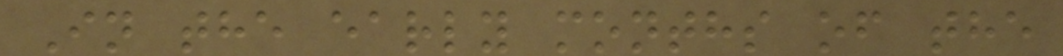In the early months of the
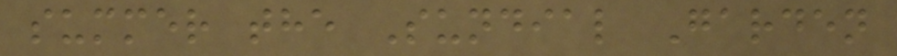summer the Sundial Garden
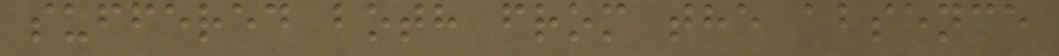suffered both from the absence
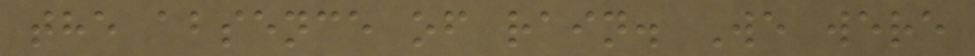the absence of rain. We were
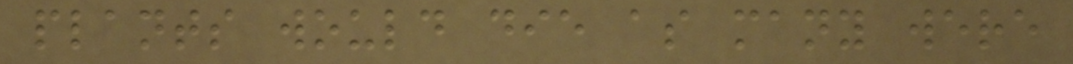plants would die as many were
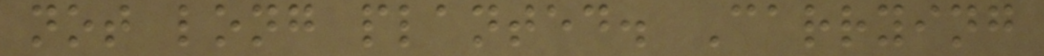not long planted. Carrying
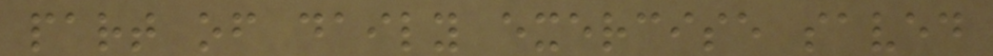part of daily exercise saved
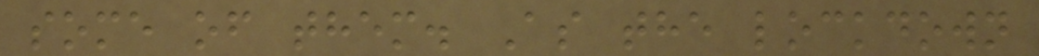some of them. As the lockdown
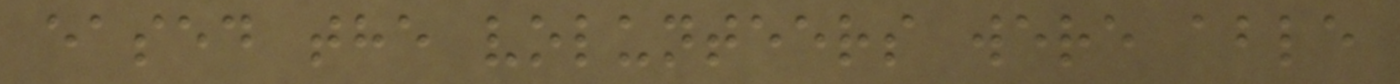eased the volunteers were able
